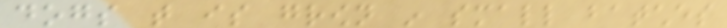dogs that is grown in small batches
